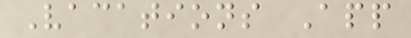Vacations App
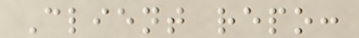Client repo:
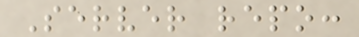Server repo:
